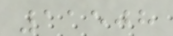11508
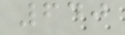640
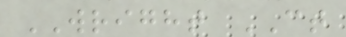WRIGHT CT
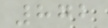872
